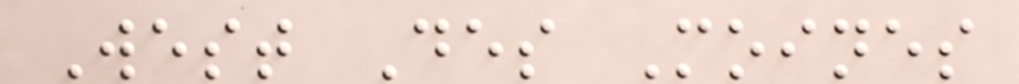West Des Moines
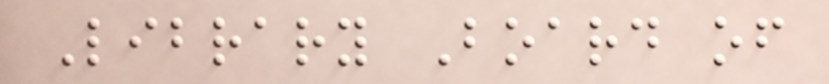Library Board of
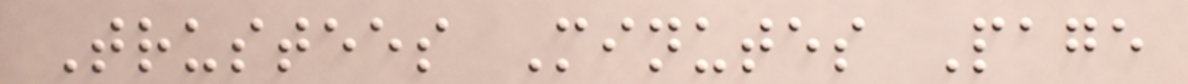Trustees Minutes Page
